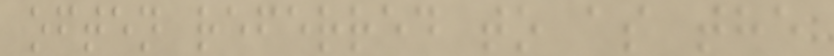often referred to as the
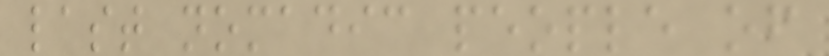last nomadic people of
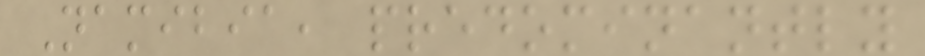Namibia, predominantly
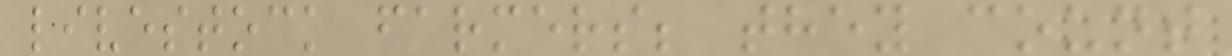livestock farmers; they count
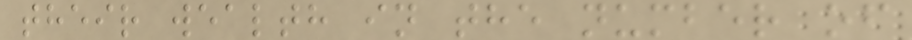their wealth in the number of
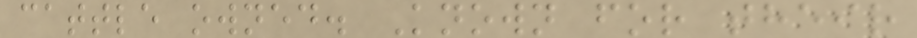cattle owned. Known for their
